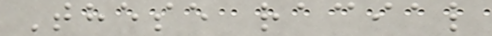These racial
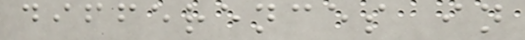differences in
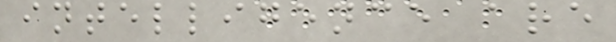intelligence are
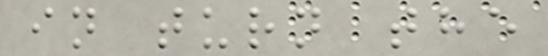in turn the
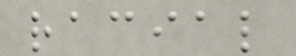racial
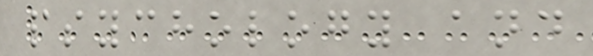psychology and
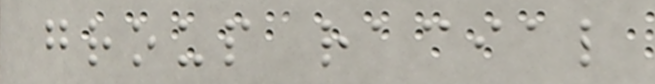group racial
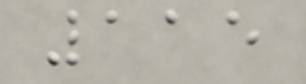115
